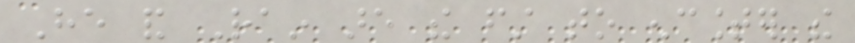He and Rain are the first to encounter the
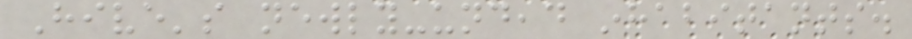Hive's newly-undead inhabitants.
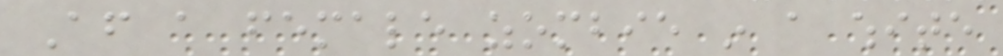After a female zombie in a white
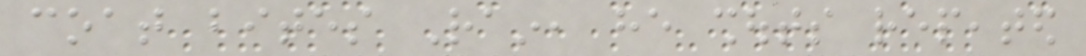coat bites Rain, he shouts repeated
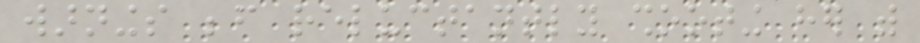warnings before reluctantly shooting her with
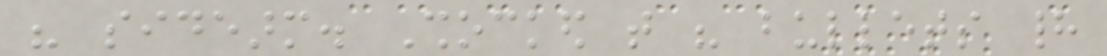his sidearm. Shocked that his bullets had
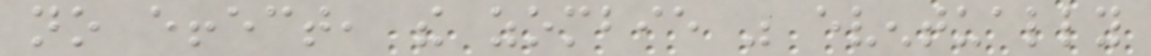no effect, the zombie was eventually
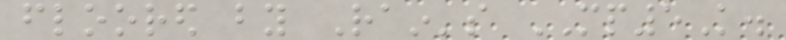floored by Rain's MP5K.
